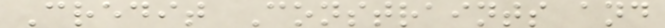Credit Constraints and
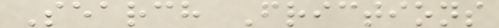Search Frictions
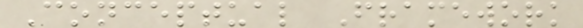Conceptual Framework
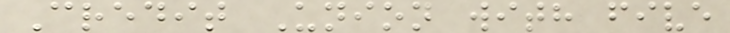Credit Union with five
